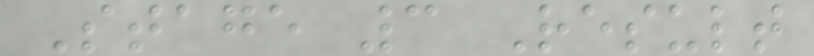Stage 3 Result
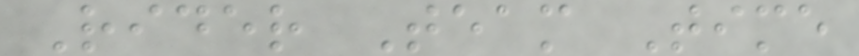Rider Team Time
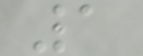1
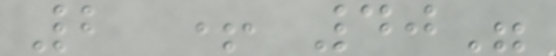2 + 40"
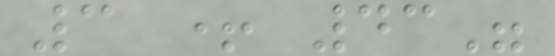3 + 43"
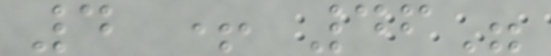4 + 46"
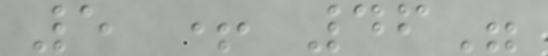5 + 46"
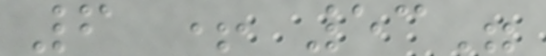6 + 53"
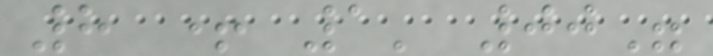8 + 1' 00"
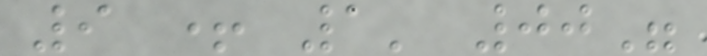9 + 1' 00"
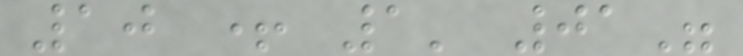10 + 1' 01"
